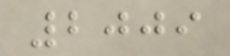2009
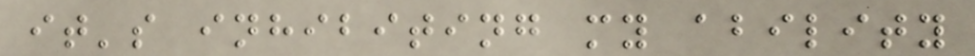it's inhibiting my ability
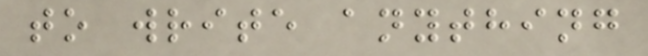to write anything
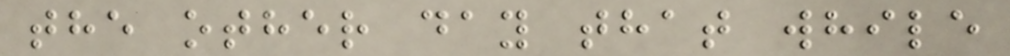the other day that while
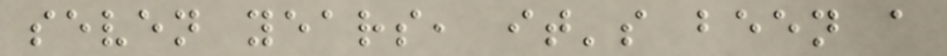seven years, it's been a
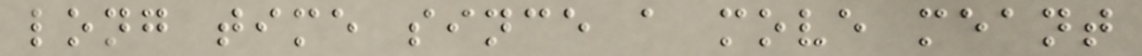long time since a move meant
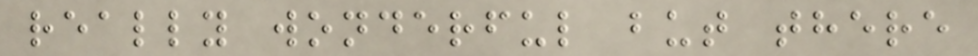really wonderful but there
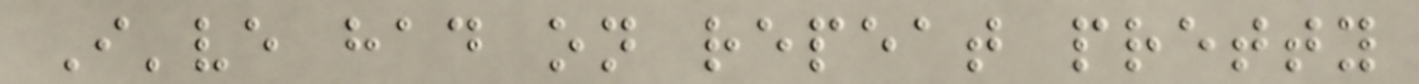I've had on repeat pretty
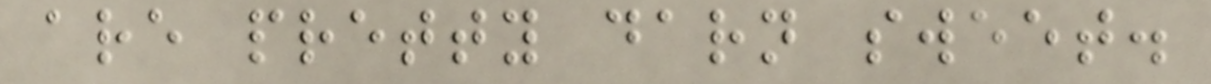are pretty darn sweet.
